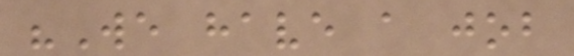"We have a job
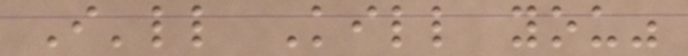I'll Kill you"
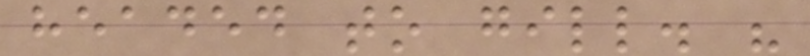headed to gill. "
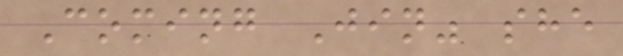Coming Jin" she
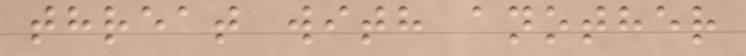threat with another
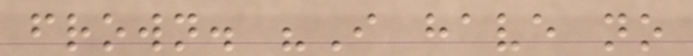frown. "I have no
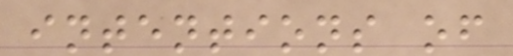intentions of
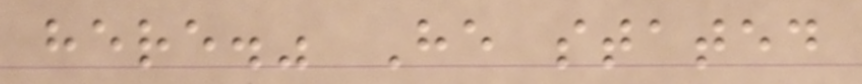here." He stated
